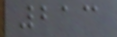213
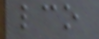lco
